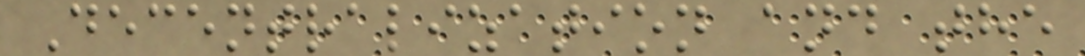Decentralization and the
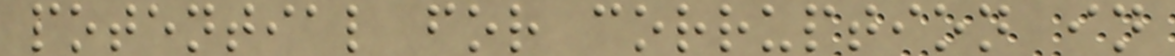potential for corruption in
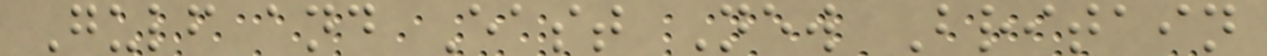Gulf and East New Britain
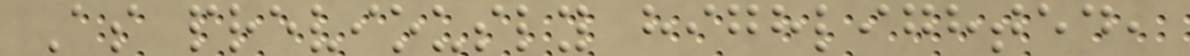As previously highlighted,
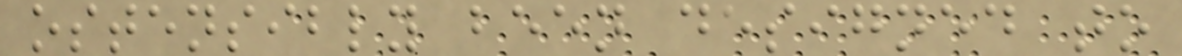ostensibly been designed to
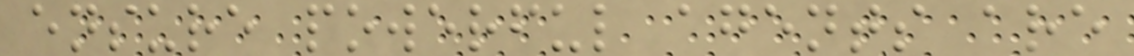ensure powerful agents are
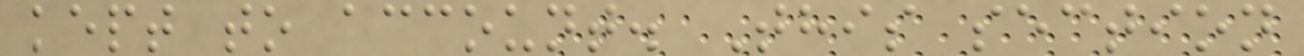kept to account. This section
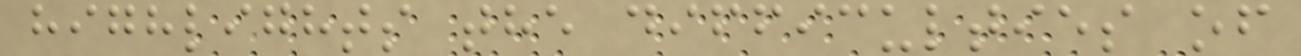highlights the difficulties of
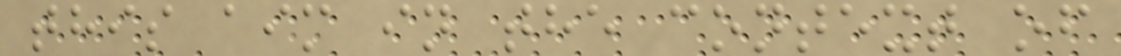this aim in the context of
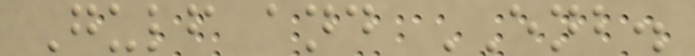Gulf and ENB.
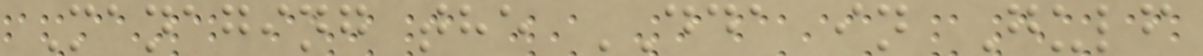Managing the DDA in Gulf
